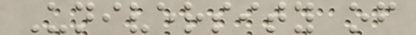University of
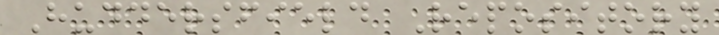Huddersfield Repository
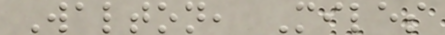Walton, Miles
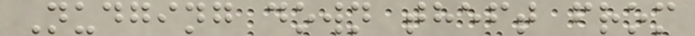Nudging down theft from
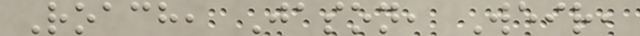Roach, Jason, Weir,
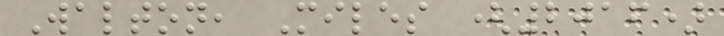Walton, Miles (2016)
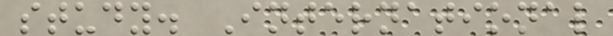study. International
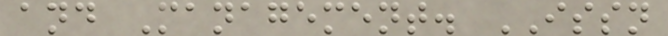and Management. ISSN
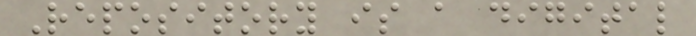Repository is a digital
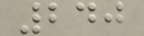240
